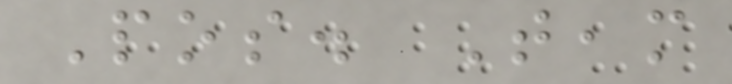Pos. Team
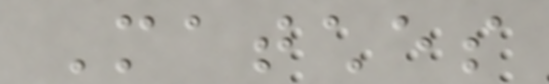Matches
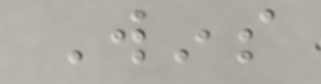Wins
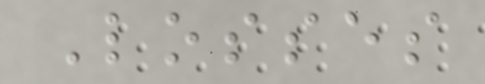Losses
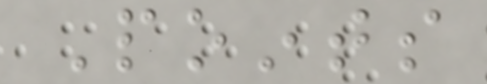Points
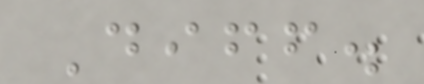Diff.
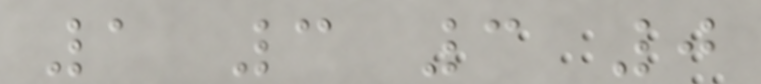1 3 3 0
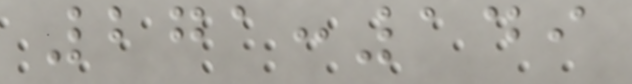271:149
